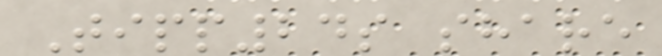Tipp24s share
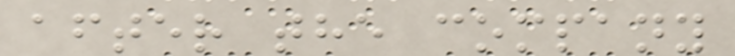after the company
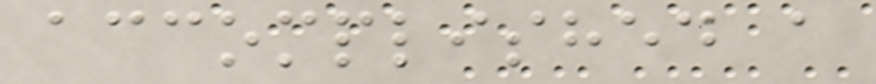accomplished a
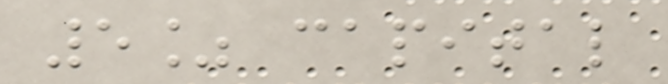5% capital
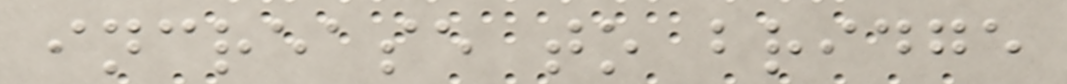increase to bridge
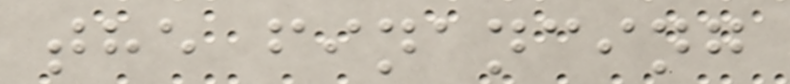the financing
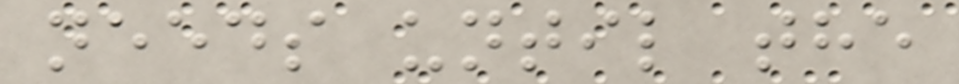needs until the
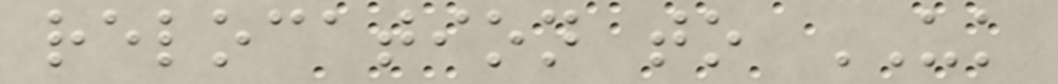relocation to UK
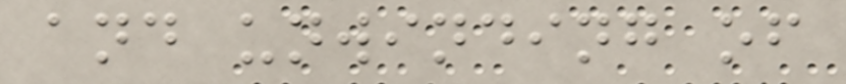and unwinding of
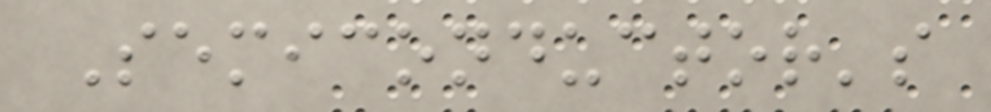Semiconductor's
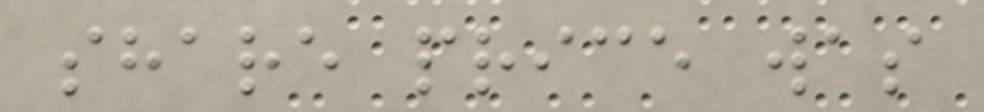share price was
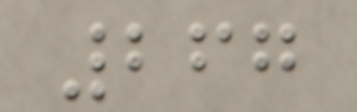267
